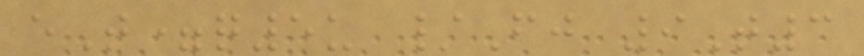eT=q5u /Fj 9T3
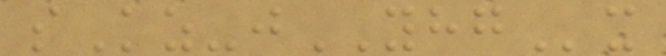sKz-jYHGx
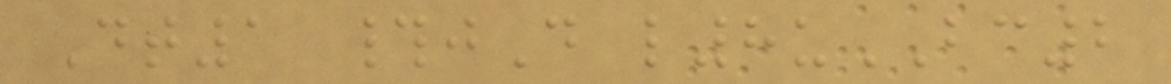Dt1 #jD l8uBC2
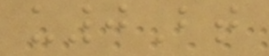u0Bt
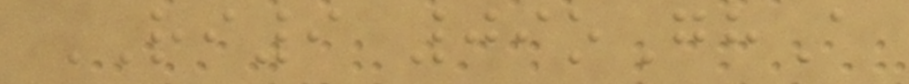RI9 09oGhA
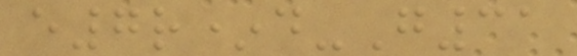e7r*d-G31
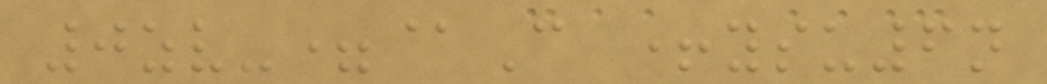0zv-=@C +ysu6n
